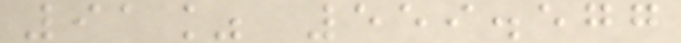91% 559.577
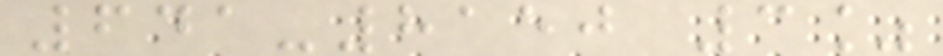641-8150 3%
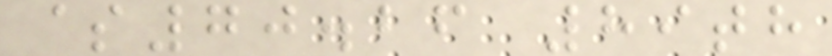$70.26 89th
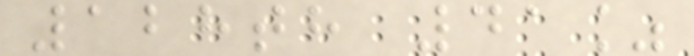128th 41%
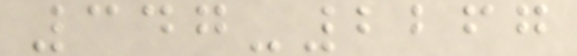347-2267
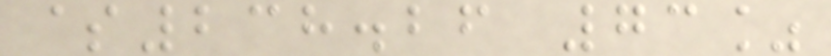$238.26 73%
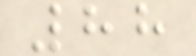88
